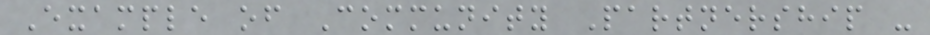Example of Community Partnership -
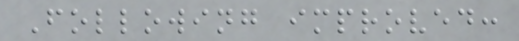Following improved:
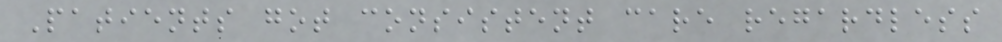Patients got consistent care regardless
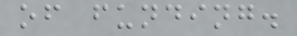of funding.
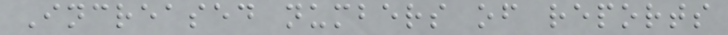Increased numbers of reports
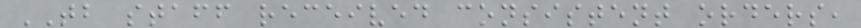TB staff received consistent orders,
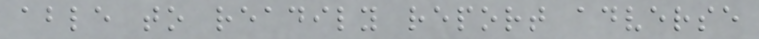able to readily report adverse
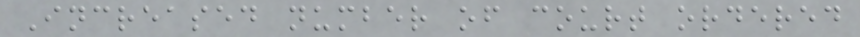Increased number of court ordered
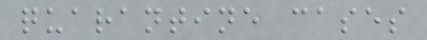quarantine cases
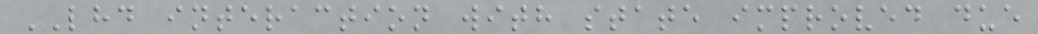LHD interaction with state improved due
